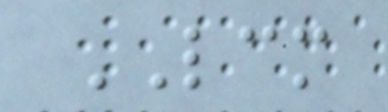LCM
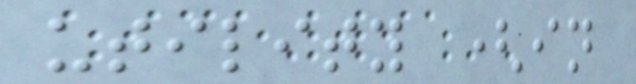utility (in
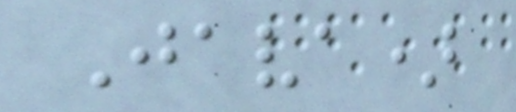Java)
